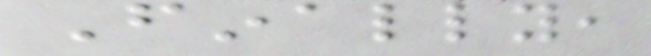Finally,
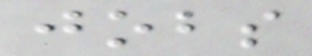jobs
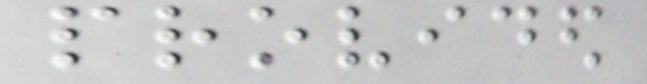provided
